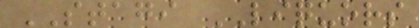STAGI LIQUORS
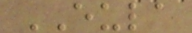EULA
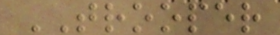TROOPER
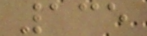135
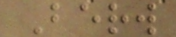Berw
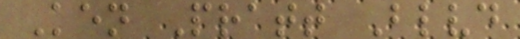Ken Pratt Blvd
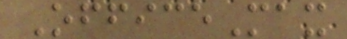OfficeMax
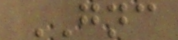GNC
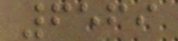6569
